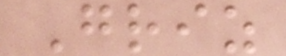Griz
